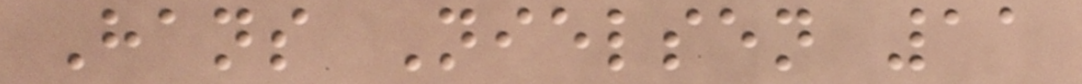Hans Nielsen 11
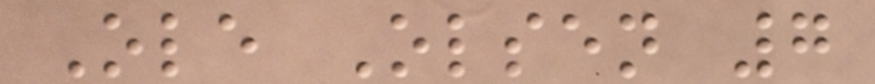Ole Olsen 7
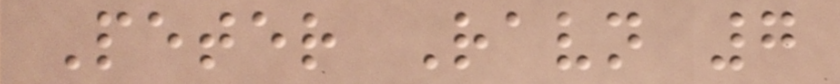Peter Ravn 7
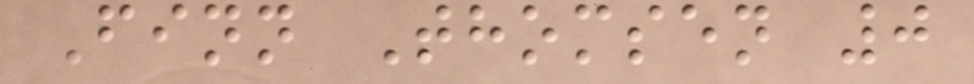Finn Thomsen 0
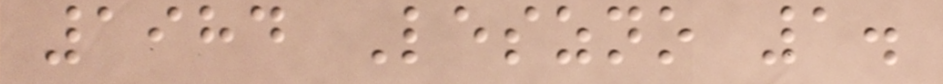1984 Leszno 1.
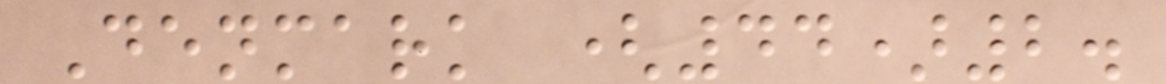Denmark (44)2.
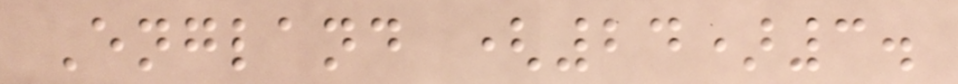England (24)3.
